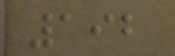192
